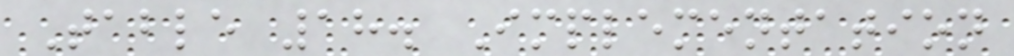Table 18. Implementation
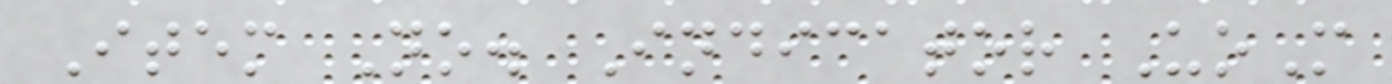Item No. Indicator UoM
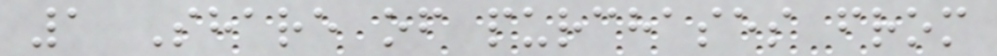1 Share of purchases from
